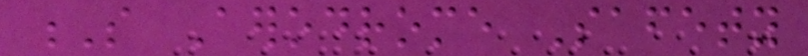S Aerodrome Safety
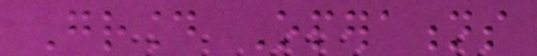Ground Operations
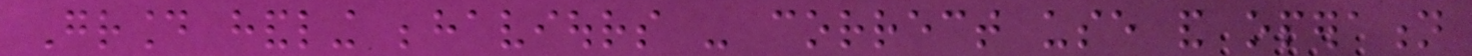Ground handling behaviours - correct use and operation
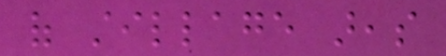of stillage areas
